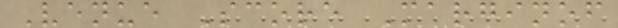Venue Score Marginof
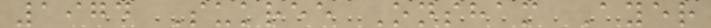1974 Sukree Onsham Ayer
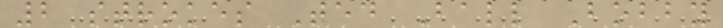2 strokes Ted Ball Bobby
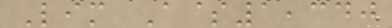Lim A$1,340
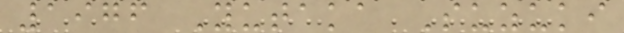1976 Yutaka Suzuki
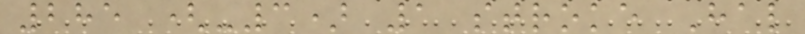285 (-3) 1 stroke Hal
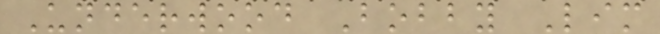Underwood Bobby Lim
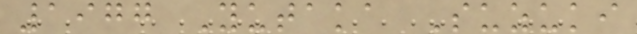1977 Yutaka Suzuki
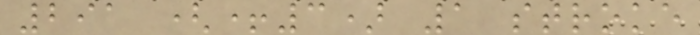291 (+3) 1 stroke
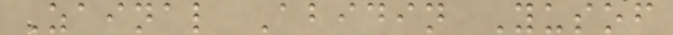Zainal Abidin Yusof
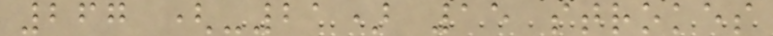267 (-21) 15 strokes
